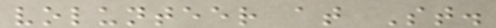volunteer at St.
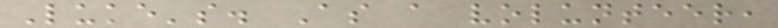Luke's. As a volunteer,
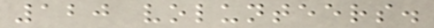120 volunteers.
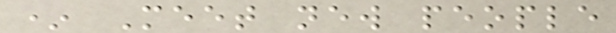* Meet new people
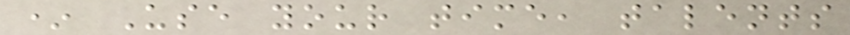* Use your time, talents
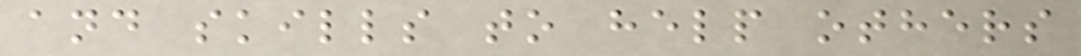and skills to help others
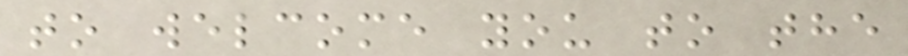to welcome you to the
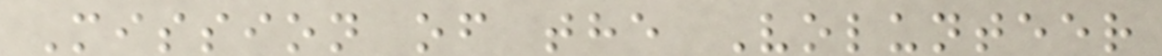Mission of the Volunteer
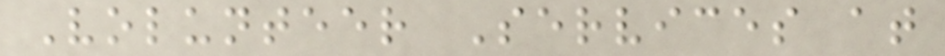Volunteer Services at
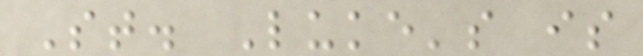St. Luke's is
